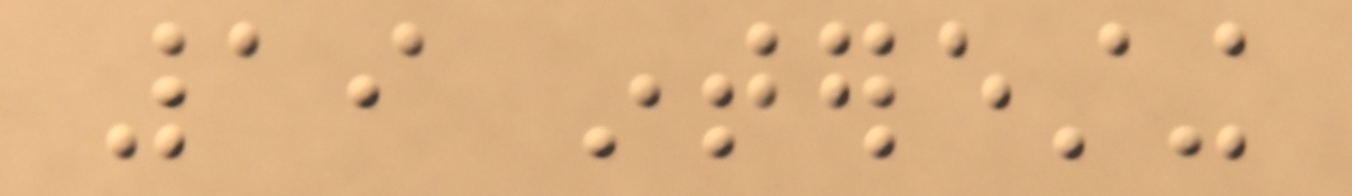19 interesting
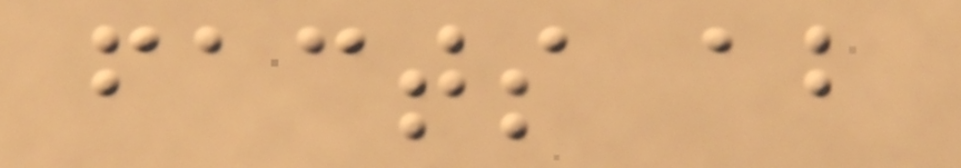facts about
